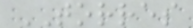TORRES
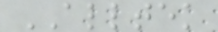ALLTEK
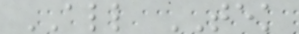ALL TEK
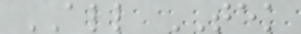ALL TEK
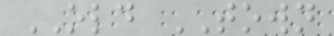OLD TOWN
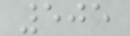505
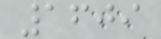1609
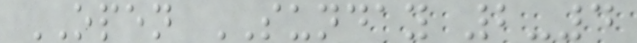OPEN SUNDAY 2-4
